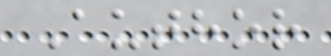Author
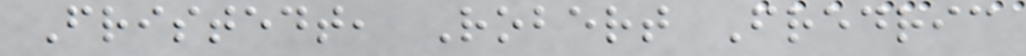Fristedt, Robert Fredric
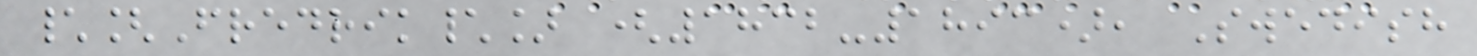\[Fredrik\] (1832-1893), Swedish
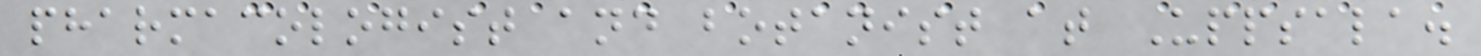pharmacologist and botanist at Uppsala.
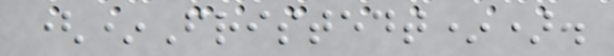(*Fristedt*).
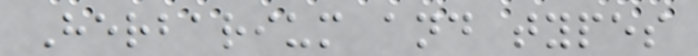Herbarium and types
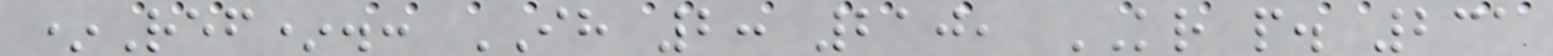*Ref*.: IH 2: 210, KR p. 231
